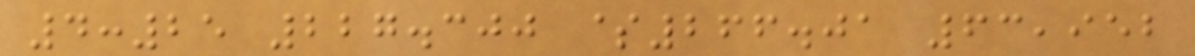4:25 227.300 $266.01 63,952
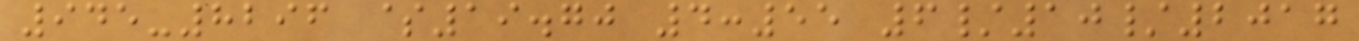945-8296 $19.70 4:55 6/10/2017
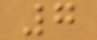7
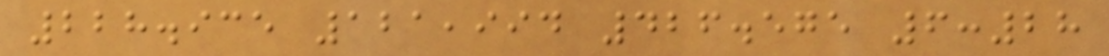228.935 121,994 426.575 6:28
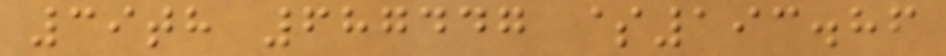39th 687447 $193.86
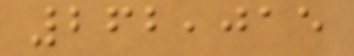262,015
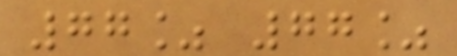77% 77%
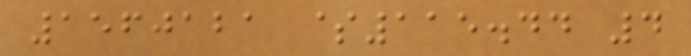1560121 $115.44 4
